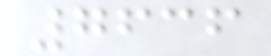7636
